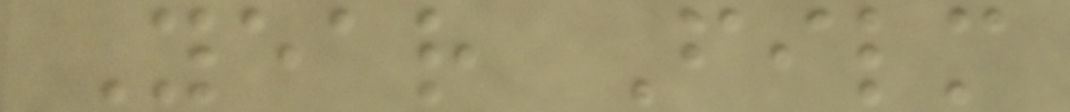Year Film
